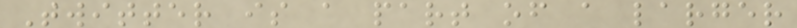Twitter is a part of a larger
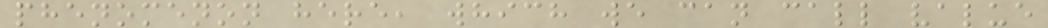phenomenon here, which we can call value
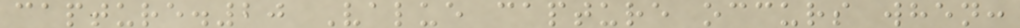capture.20 Value capture occurs when:
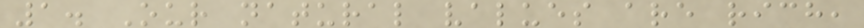1. Our natural values are rich,
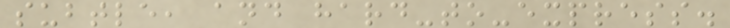subtle, and hard-to-express.
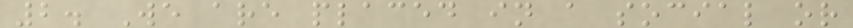2. We are placed in a social or
